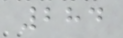284
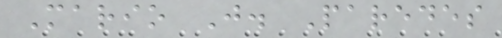Mario J. Paredes
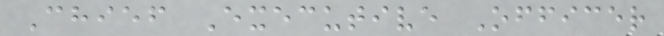Chief Executive Officer
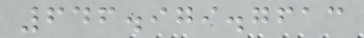646.979.7613
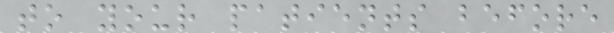to your patients before
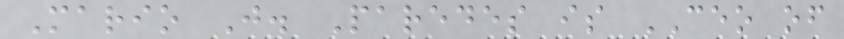Mario J. Paredes is CEO of
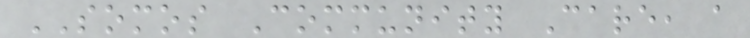SOMOS Community Care, a
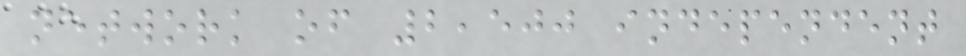network of 2,500 independent
